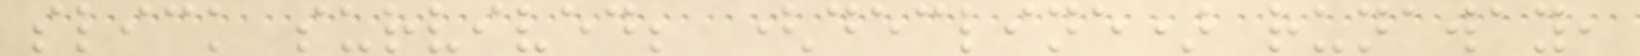slick survived; (decline) runaway,
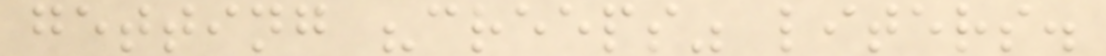getting "creeps" liters.
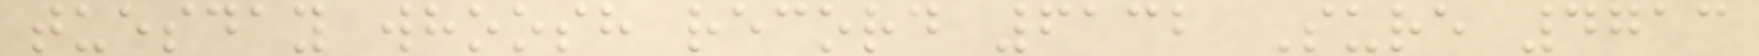tuesday whoosh record 6132 Sure 4713
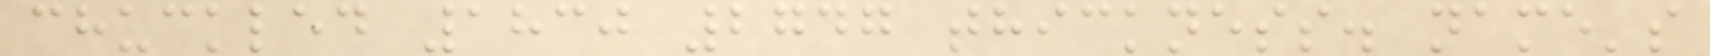chuckled 1830 2747 thickness. name's
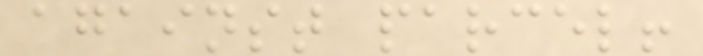against parcel!
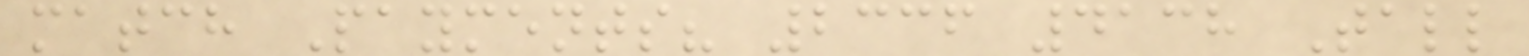match Payments? 2336 4138 Tall
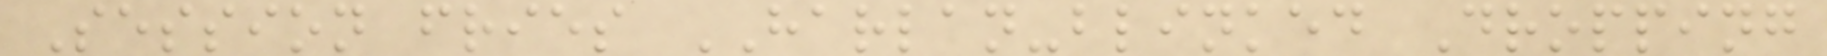Session fries HARLAN-blinked Dropping
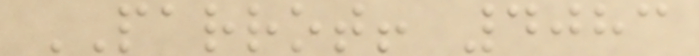PARROT! 4083
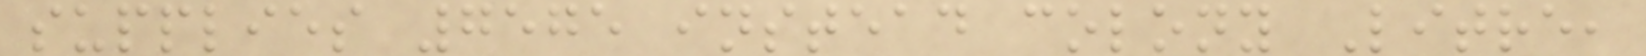supplies 7575 instead colony Litre,
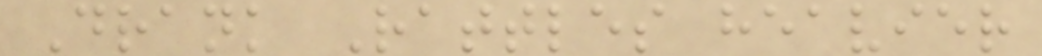Drank Rattles heavier
